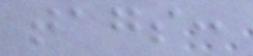tags:
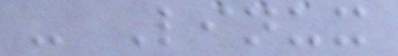- Linux
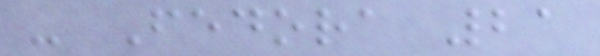- Fedora 21
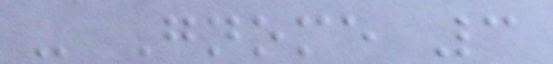- Gnome 3
